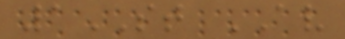1ST AV
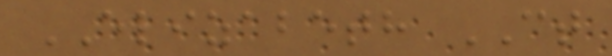ELIZABETH CT
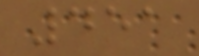451
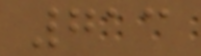713
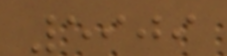5909
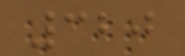320
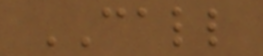CALL
